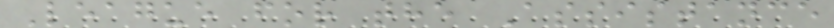League for the Assistance
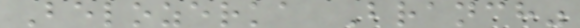Belozerka Branch"
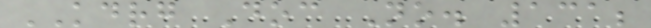KDRG Doc No. 131;
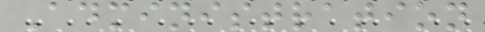Administration
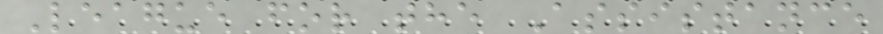League for the Assistance
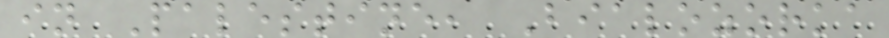in Palestine, Bialozorka
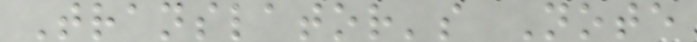Translator's Note
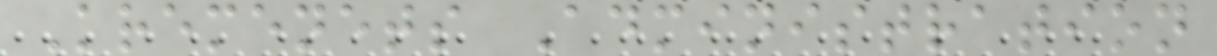Kremenets Administration
